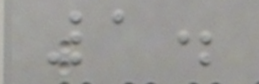1.
